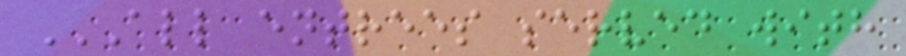ALL ENTREES SERVED WITH
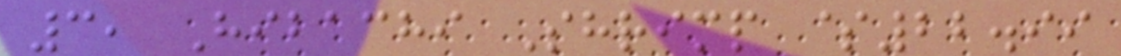3, Hibachi Shrimp $22.99
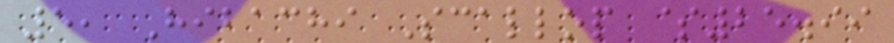5, Hibachi Scallop $25.99
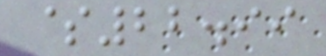$22.99
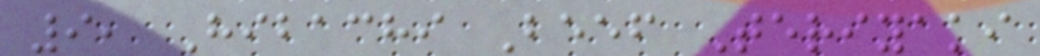9, Hibachi Beef Teriyaki
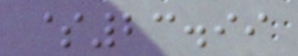$23.99
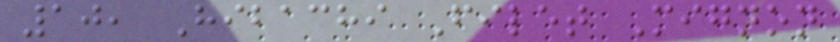10, Hibachi Filet Mignon
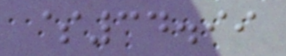$34.99
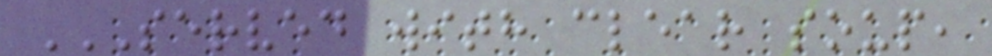SERVED WITH CLEAR SOUP,
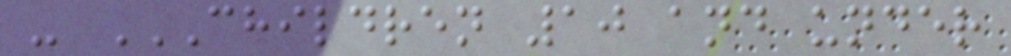- CHILDREN 10 AND UNDER
